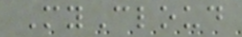MyCloud
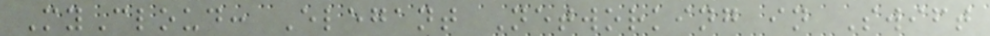MyCloud: Elegant Networking in Swift
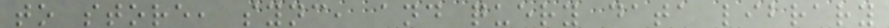to store, sync, and query data library
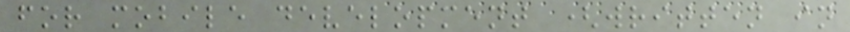for mobile development (written in
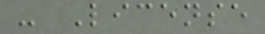- License
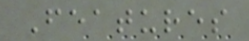Features
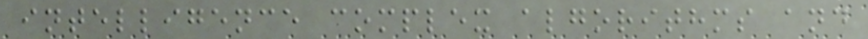intelligence complex algorithms and
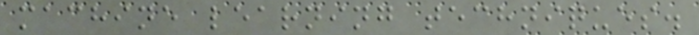machine learning techniques.
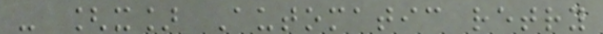- [x] Automatic retry
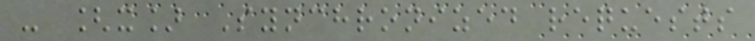- [x] Synchronized requests
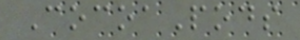CocoaPods
